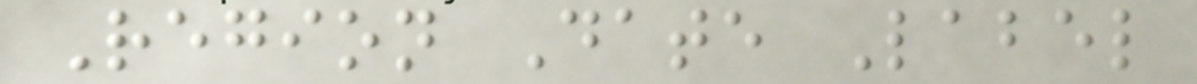Region Date Label
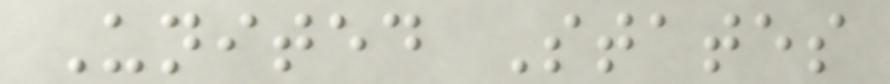United States
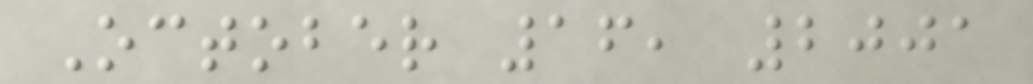October 16, 2001
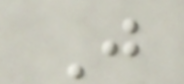J
